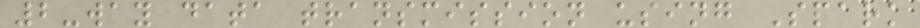2-way data transmission using Spark
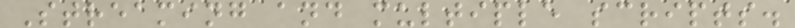Streaming and multiple scripts.
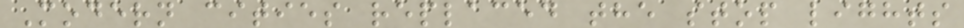Modern cities replaced the stop lights
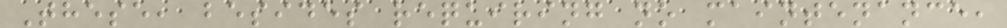These, besides requiring no maintenance,
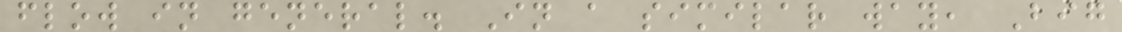flow in general. In a similar way, Big
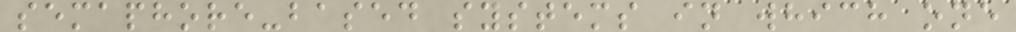semaphore-based systems in which one
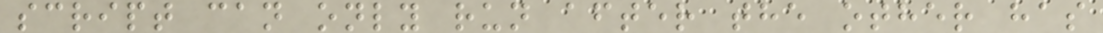script can only run after the other has
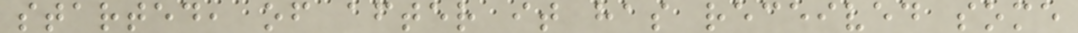started, of after it has received some
